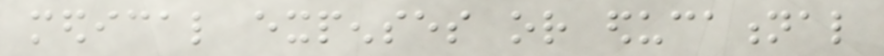medical expenses or educational
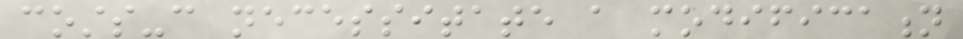costs-can necessitate a modification
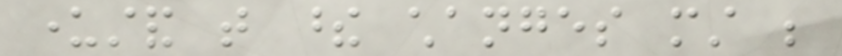understand that these changes must be
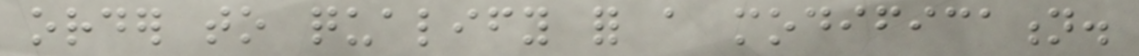order to qualify for a modification.
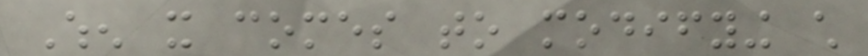When it comes to modifying child
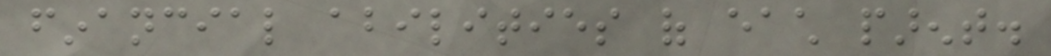financial abilities of each parent.
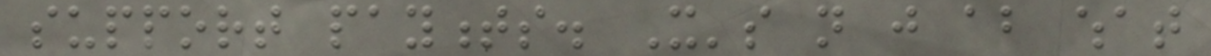support payments. It's not just about what
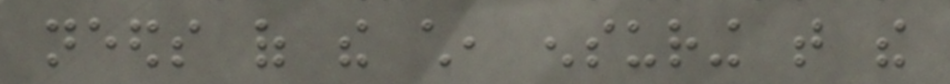needs of the child, ensuring that the
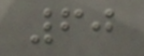60
